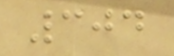304
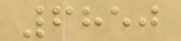6850
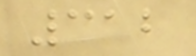312
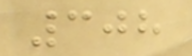308
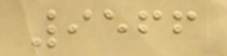9566
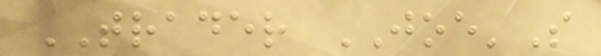TRADER JOE'S
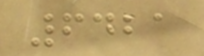6421
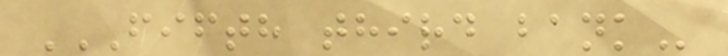FIFTH THIRD BANK
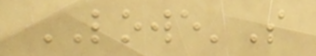LOWE'S
